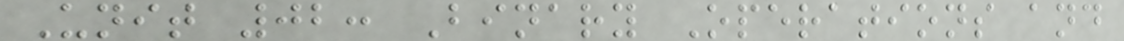Unit 02: Binary Operations and
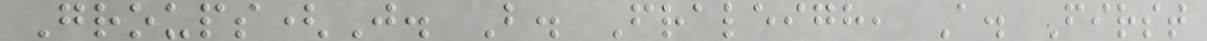Groups(J. B. Fraleigh, A. First
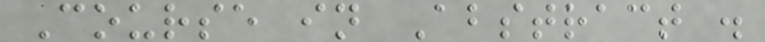Course in Abstract .
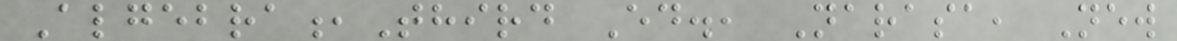Algebra,Third Ed., Narasa, New
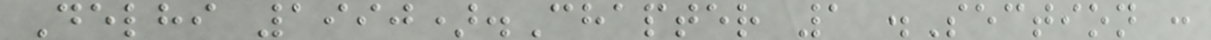Delhi 1990).Chapter 1 .Section :
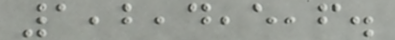1,2,4,5,6.
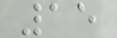15
